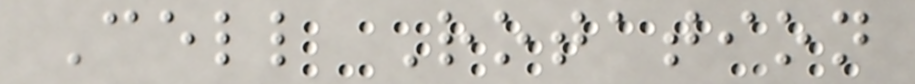Cell Rotation
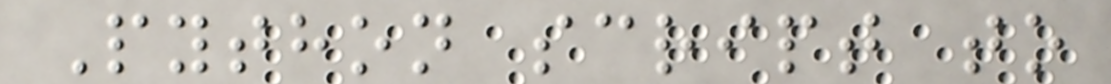Python script to
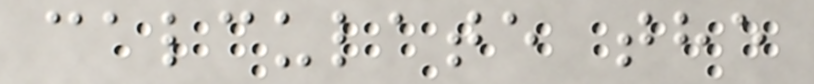calculate the
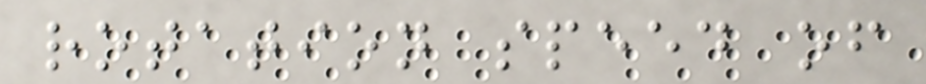rotation speed of
